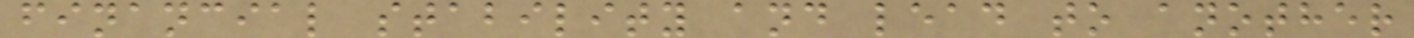financial stability and lead to another
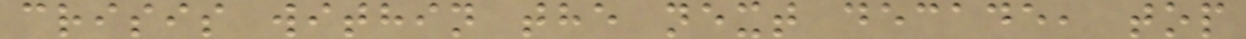crisis within the next decade, top
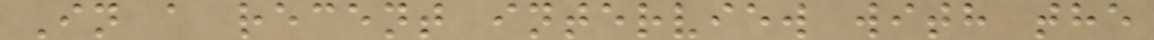In a recent interview with the
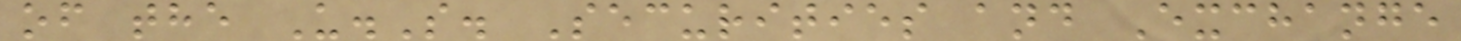of the U.S. Securities and Exchange
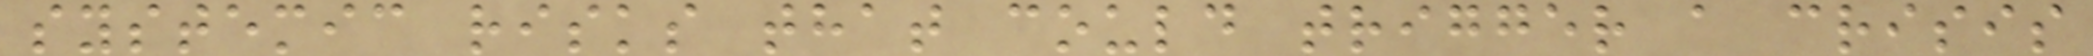systemic risks that could trigger a crisis
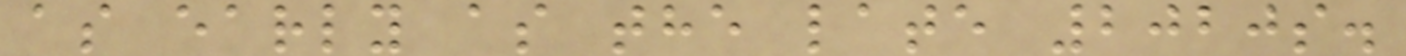as early as the late 2020s.
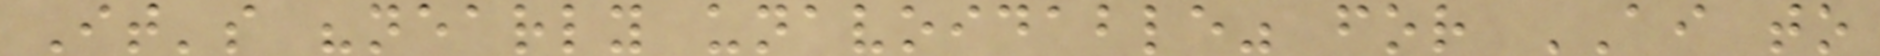It's "nearly unavoidable" for AI to
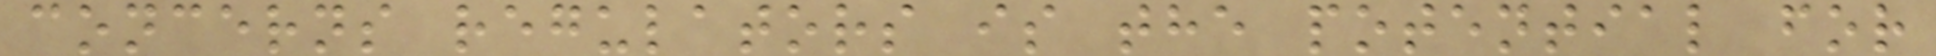concerns regulators is the potential for
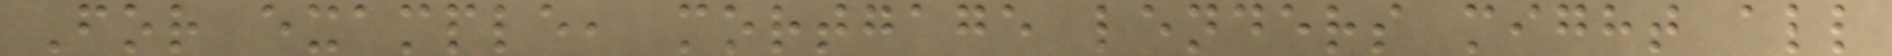For example, mortgage lenders might all
